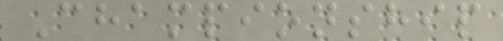Championship
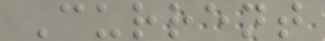Current
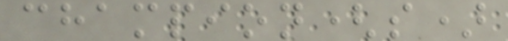champion(s)
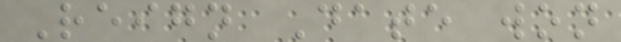Reign Date won
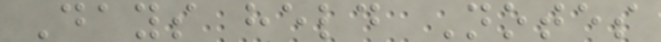Days held Notes
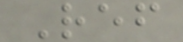Ref
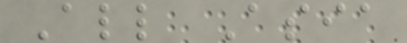All Asia
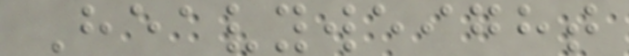Heavyweight
